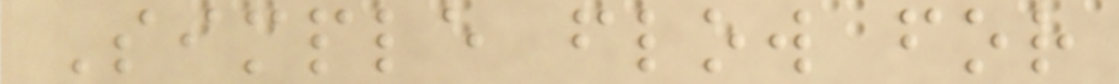Simple flow for
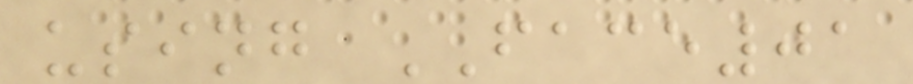using FACE01
